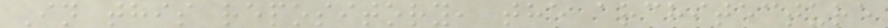In this repository, the architecture
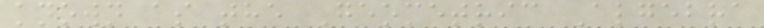known as the Geometric Algebra
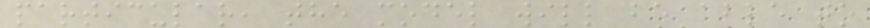particular, the model will be able to
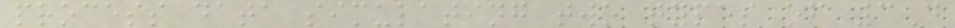process data simulating two types of 3D
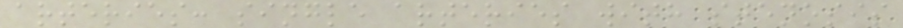arteries: single arteries with stenosis
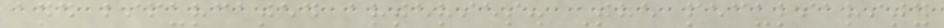and bifurcated arteries. The peculiarity
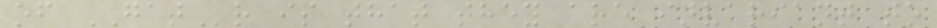of GATr is that they are invariant to
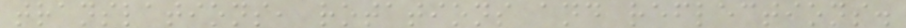translations, rotations and reflections.
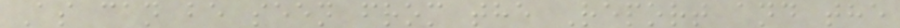As can be seen from the Report and the
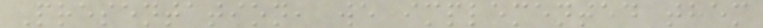Presentation, we implemented them
